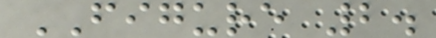FIGURE 2.
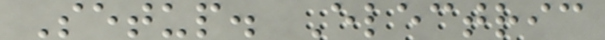Setup. Electric
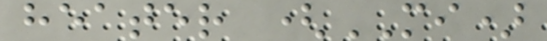heater (MI)
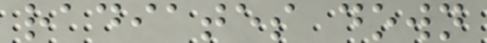radiates down
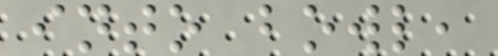into bowl,
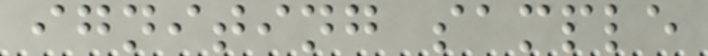igniting sample
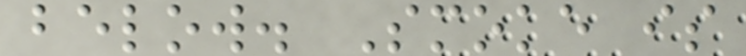below. Smoke is
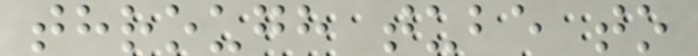through tube to
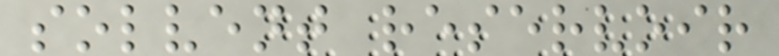solvent reservoir
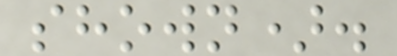shown).
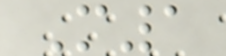M1
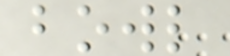bowl
